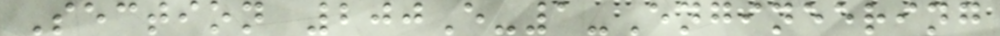Section 200E-1-Engineering
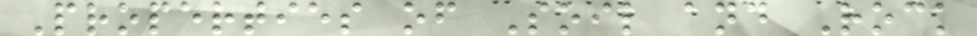Properties of Soil and Rock
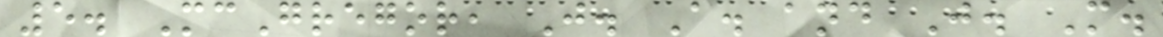5. McGregor, J. A. and J. M.
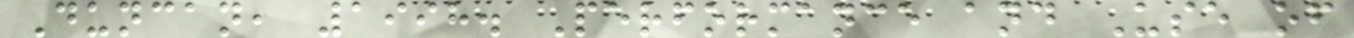Duncan, 1998. Performance and Use of
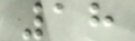18
